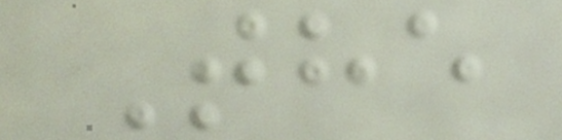The
